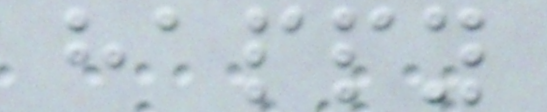happy
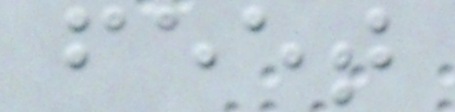feet
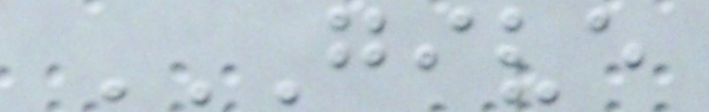GIVE
